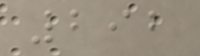292
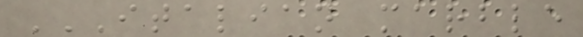ITALIAN MARBLE
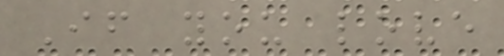If you love
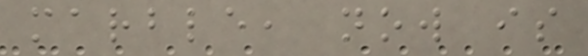marble, now is
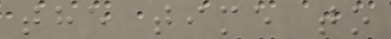the time to
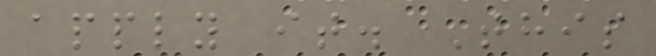apply it. This
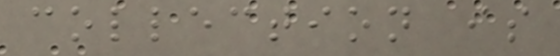collection is
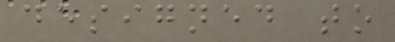designed to
